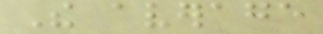The average
